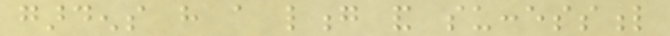gardens have a long and successful
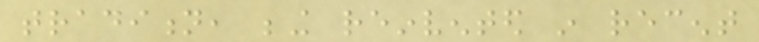tradition, being reinvented in recent
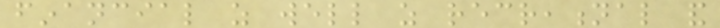financial as well as recreational and
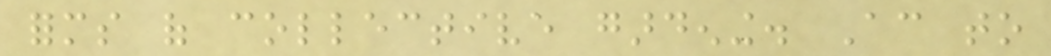forms of collective gardening. According to
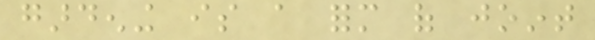gardening is a form of joint
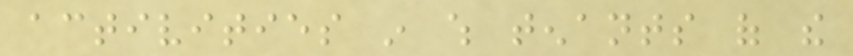activities in which tenants of the
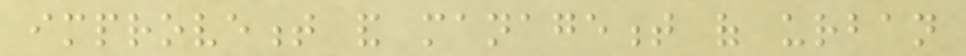improvement and management of urban
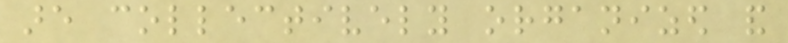are collectively organized and
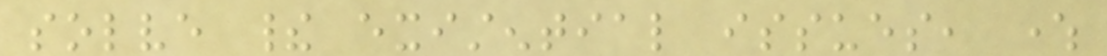solve their existential issues, where
